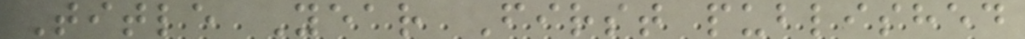Title Year First published
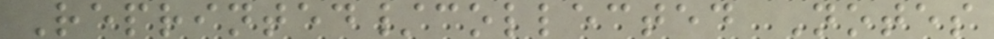Reprinted/collected Notes
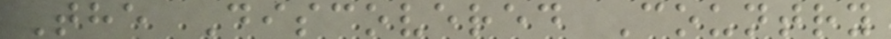The Discovered Country
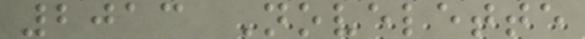2013 Novelette
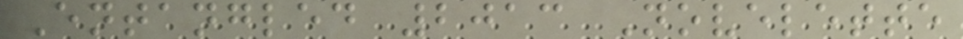Entangled 2013 Novelette
